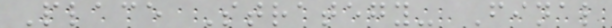Place Strategy- Final
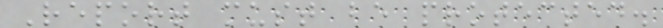Report must be protected.
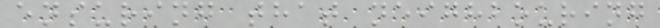ensuring that neighbouring
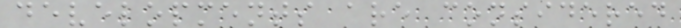developments are considered
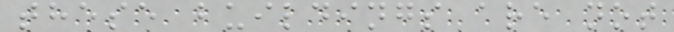these buildings are not
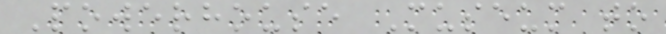Powerhouse Museum to
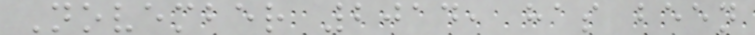November 2014, has been
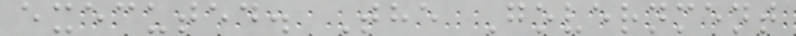executed. The Government
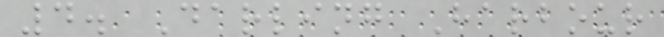4. Darling Harbour
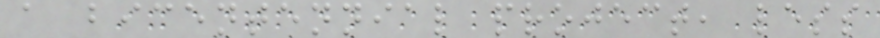a bicentennial project, less
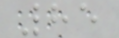85
